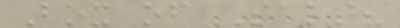Box of Salt?
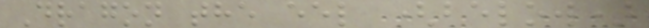Dragon the eel (below)
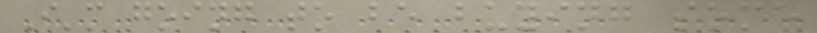I'm going to be buying some
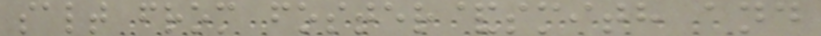salt from foster&smith and
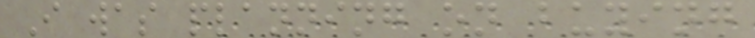I was planning on buying
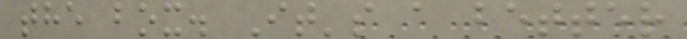the box. It's a better
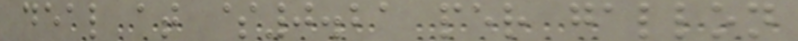deal at $0.21 per gallon
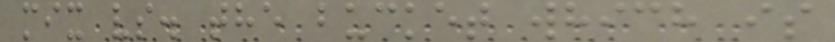mix vs. the bucket which is
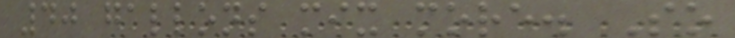40 gallons mix more. So
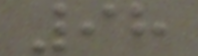98
